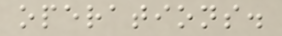operations.
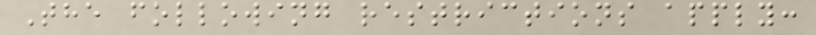The following restrictions apply:
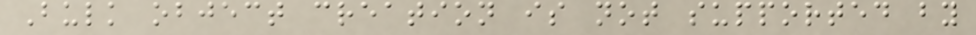Bulk object creation is not supported by
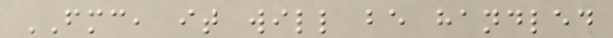FMC, it will be handled
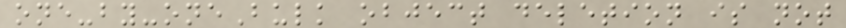one-by-oneBulk object deletion is not
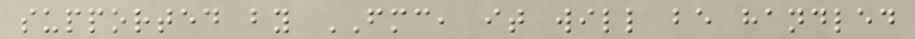supported by FMC, it will be handled
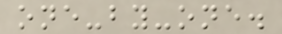one-by-one.
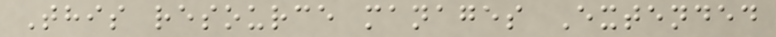This resource manages Extended
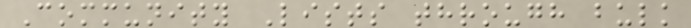Community Lists through bulk
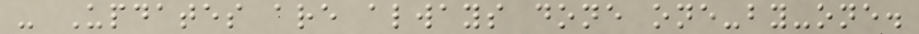- Updates are always done one-by-one.
